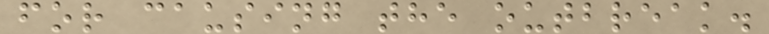for causing the outbreak.
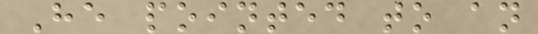He pointed to an
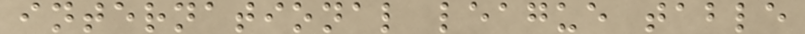international league table
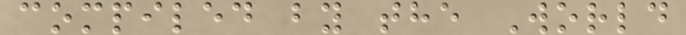compiled by the World
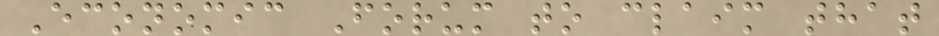Economic Forum to claim that
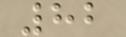82
